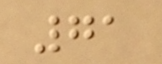71
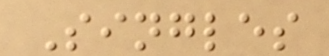Singles
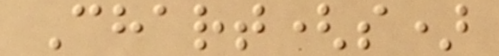Chart(s)
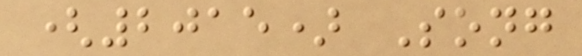(2015) Song
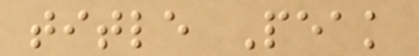title Peak
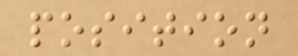position
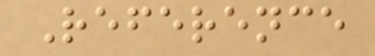Reference
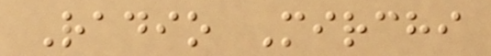Radio Mirchi
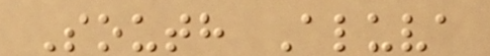South Aluva
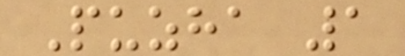Puzha 1
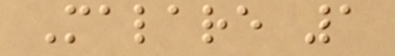Malare 1
